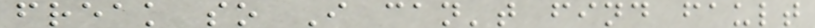freak so I can't find fault
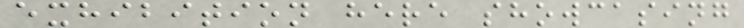exhibition here showcasing
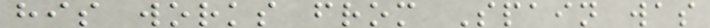his works from Spain was
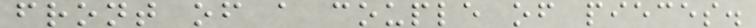front of a couple of pieces.
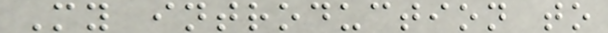My introduction to
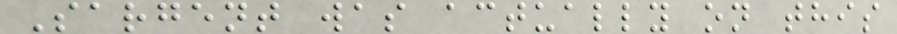Sargent was actually on this
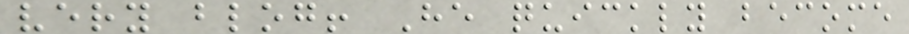very blog! He quickly become
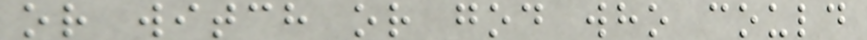or witch or god who could
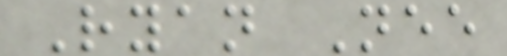Ryan Nee
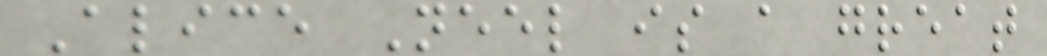Alice Neel is a great
